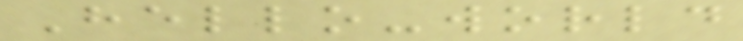Hello-world
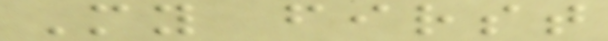My first
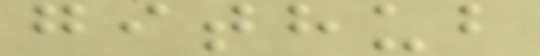github
